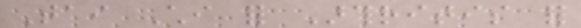Tai Chi for Arthritis for
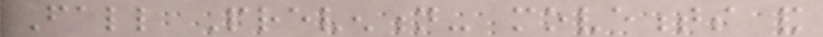Fall Prevention- movements and
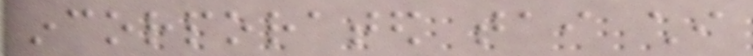incorporated tai chi
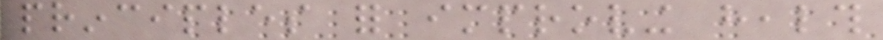principles for improving health
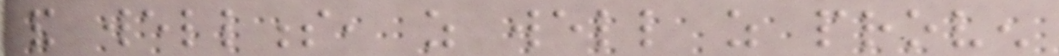and wellness, as well as proven
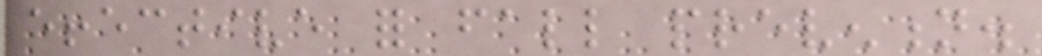effective for fall prevention.
